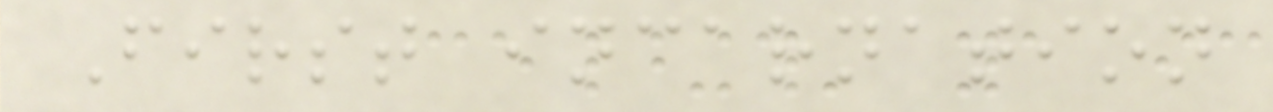First incarnation
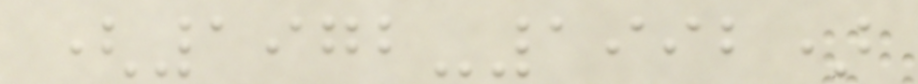(1972-1992)
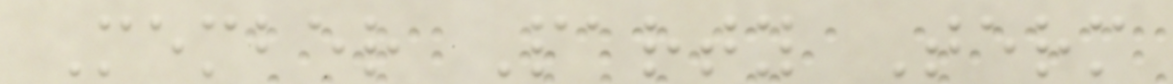Member Party Term
